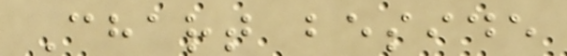Chart beside
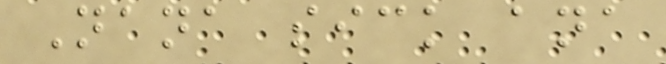Nana sick ana
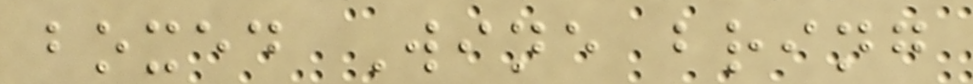boxed Wine bring
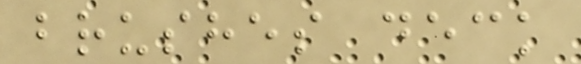brushes deck
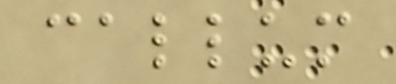callum
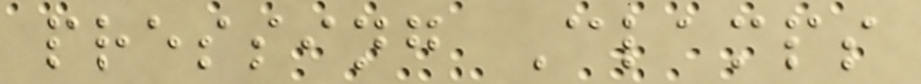pressing Clamps
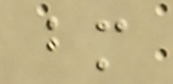bm
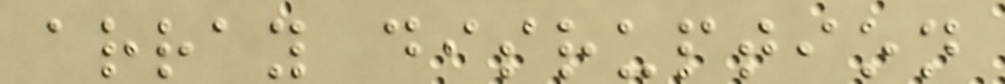array disruption
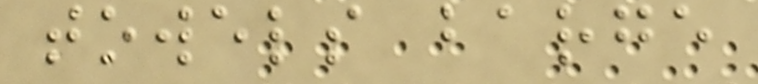towels barge
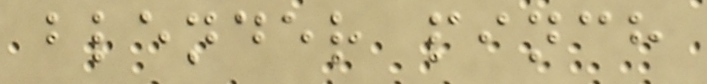blender pinch
